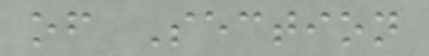of Section
